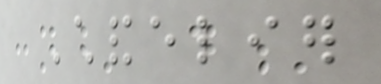Chandelier
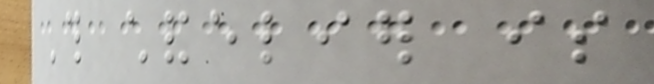This chandelier is
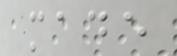made
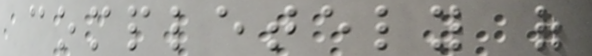completely of
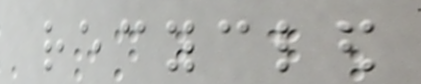recycled
